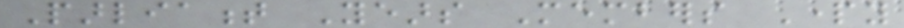Parliament Years Members Party
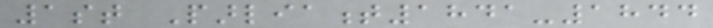1st Parliament1841-1844
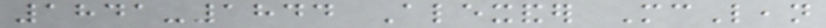1841-1844 Alexander McLean
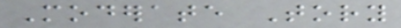Moderate Tory
